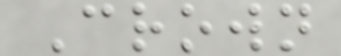Crown
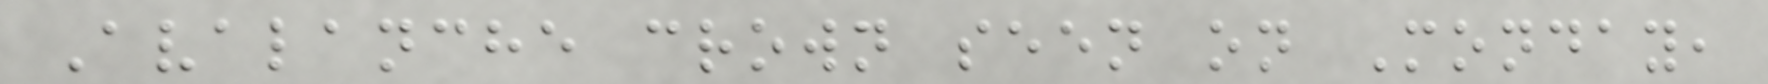Avalanche crown seen on Monday,
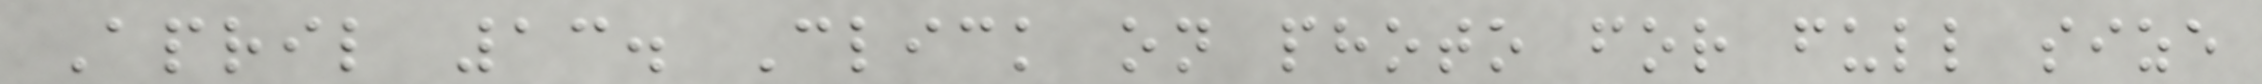April 13. Click on photo for full size
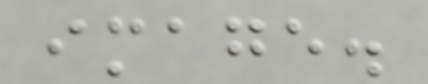image.
